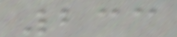233
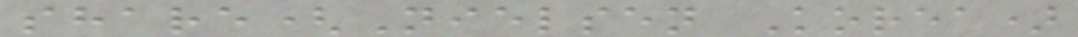share(Nielsen Korea)
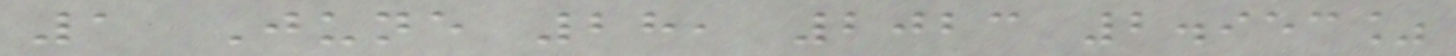1 June 28, 2023 2.953%
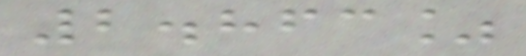2.863%
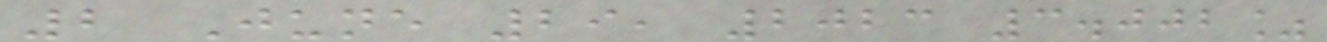2 June 29, 2023 3.002%
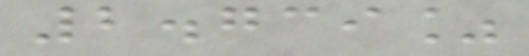2.739%
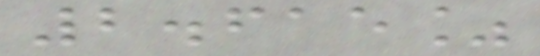2.615%
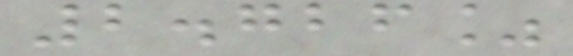2.726%
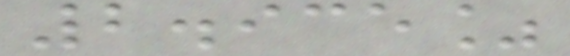2.935%
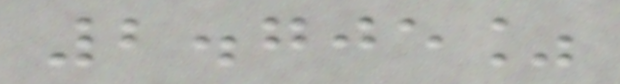2.705%
